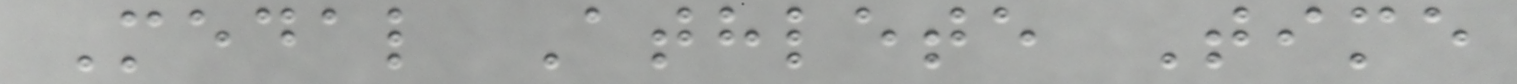Medal Athlete Time
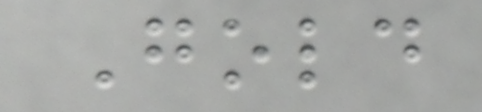Gold
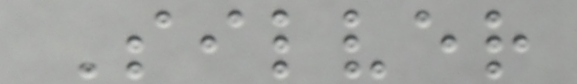Silver
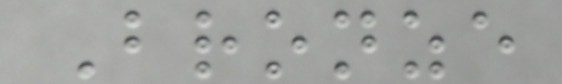Bronze
